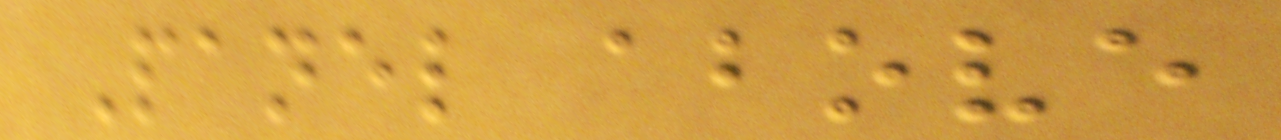Panel above
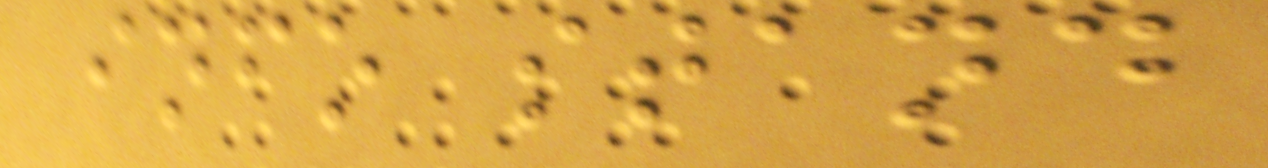info stand
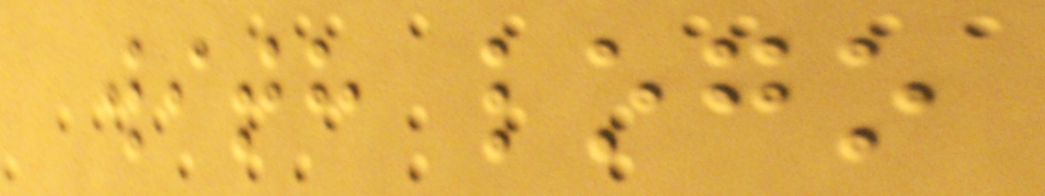with logo
